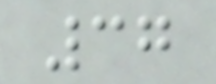37
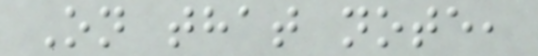On that note,
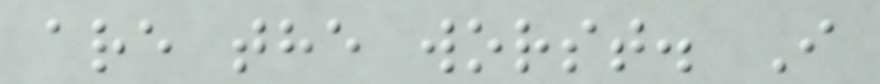are the worst. I
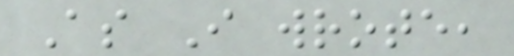As I wrote,
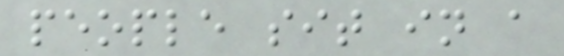people sit in a
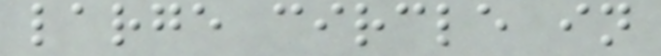large circle in
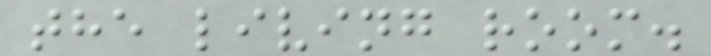the living room.
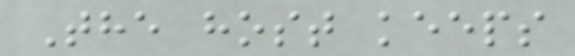The host keeps
